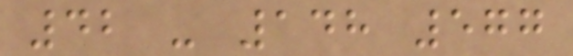42 - 148 577
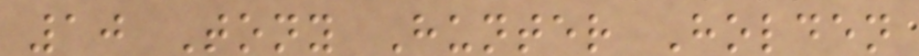10 Tony Hunter Holden
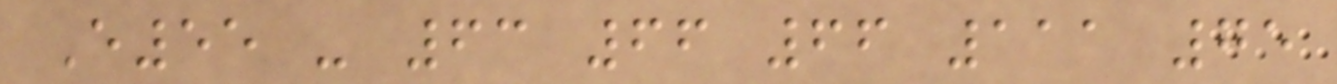E55 - 63 66 66 111 75
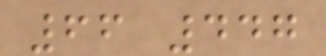66 447
